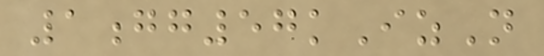1gg57kIzN
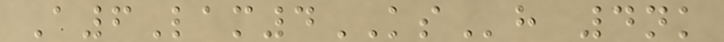A6Lam4KSh 4nk
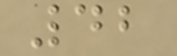42
